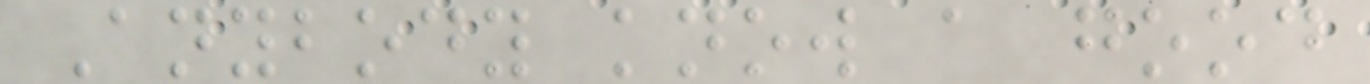Anybody know a good
